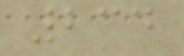234
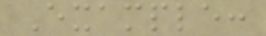Example:
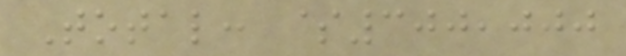Total: $300,000
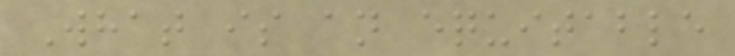What is an equitable
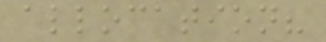allocation?
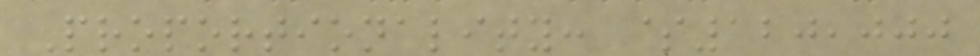Proportionality: $120,000
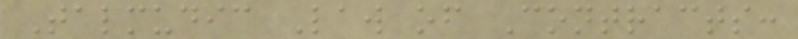Talmudic Law of Contracts:
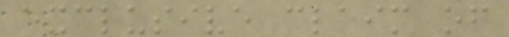exclusive claim of
